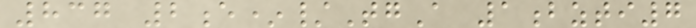837 2e*/TgA 1bzti7
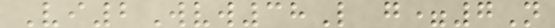Vi2Wvw38L g=7N
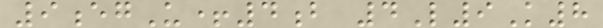9egU+4b 4L9K8
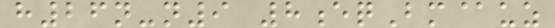h26n-n9 8eqBm@uz
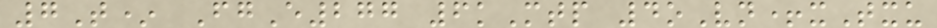7T* FgE277 6kMtp 4oVn+xTxu
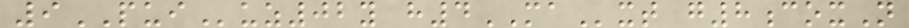9PUIuz02y h4MAxt g8coxN
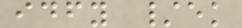idfy /ek
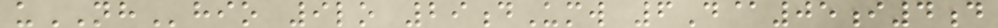uNHhio 9lo 29dUmw 6D@05i4d
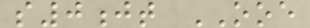s0jt OOE
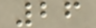26
